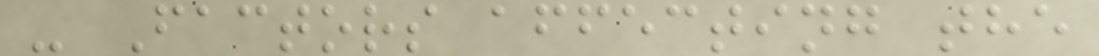- Factors affecting the
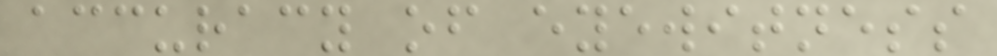accuracy of eyewitness
